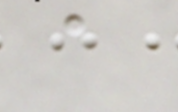a
